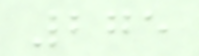275
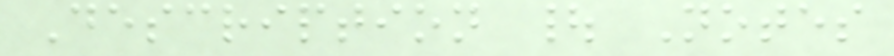Description | Notes
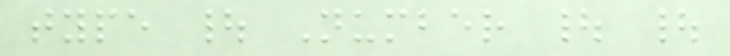type | Number | |
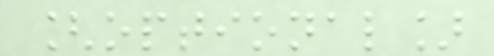[optional]
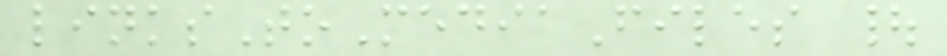linksToMediaFiles |
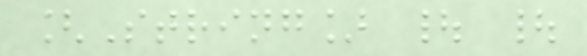[String] | |
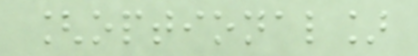[optional]
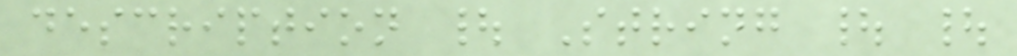description | String | |
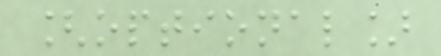[optional]
